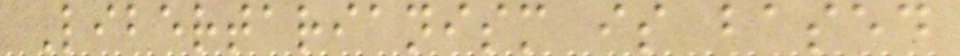Libertarianism is based
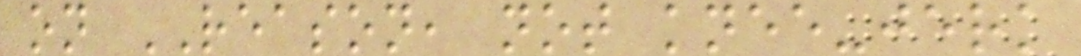on REASON, not knee-jerk
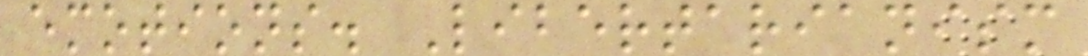emotions. Libertarianism
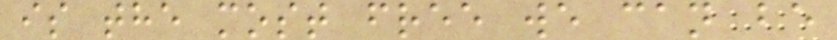is the most free we can be
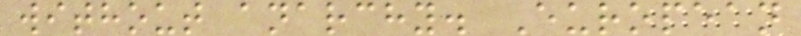without anarchy. European
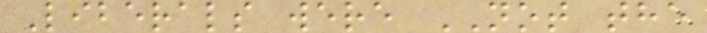Liberals were NOT the
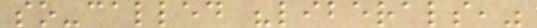so-called "liberals,"
